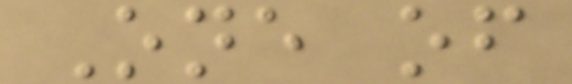One of
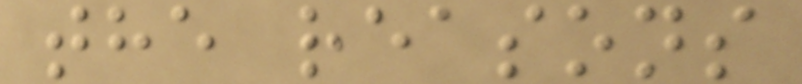the reasons
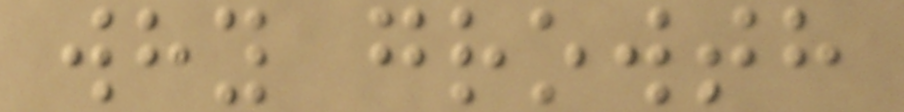why growth
